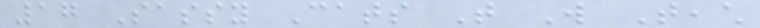17 Sassy Cats That Will Teach
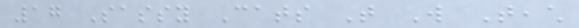17 Sassy Cats That Will Teach
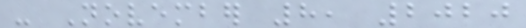- November 8, 2020
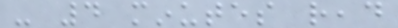- 4 minutes read
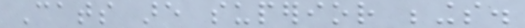Cats are superior beings.
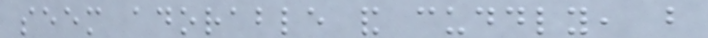seem adorable and cuddly, but
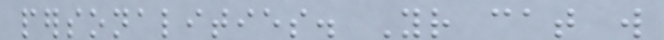personalities. Your cat will
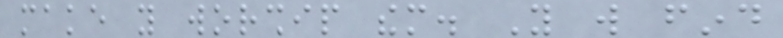make you worship them. You will find
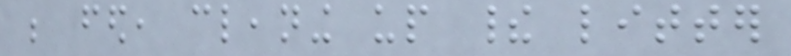be fed, cleaning up their litter
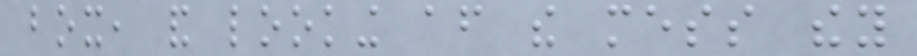box, and looking after the mess they
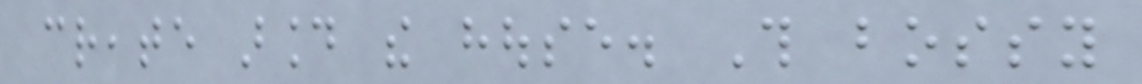create around the house. This bossy
